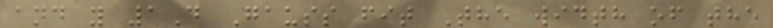and y 1D Gauss fit The width of the
